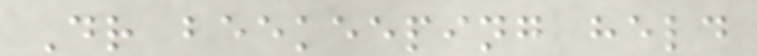Dr beekeeping held
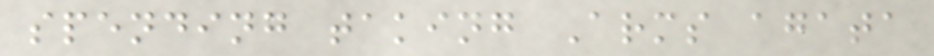spending taking Arms agata
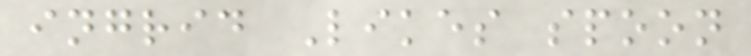ingrid Likes spoon
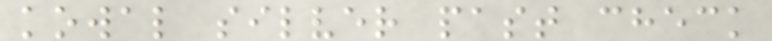kowal silver past check
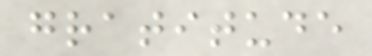gratitude
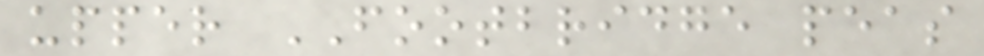upper FOOTBRIDGE peas
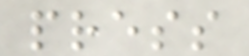press
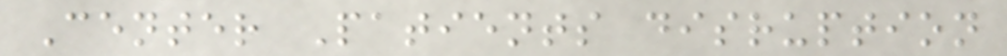Center Patients disruption
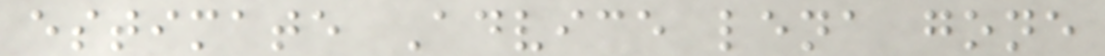estimate Advice lena gone
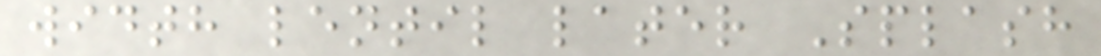width lentil later Splash
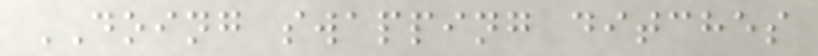DOING swapping ditches
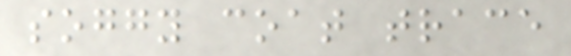soggy coat trace
